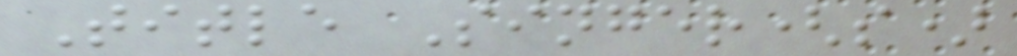Title Singer(s)
